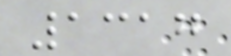1317
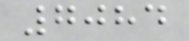7084
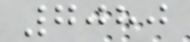7080
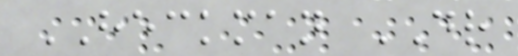HECKMAN DR
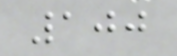100
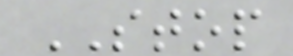STOP
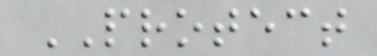PROTECT
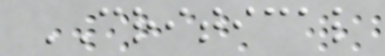CRITICAL
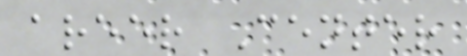areer Center
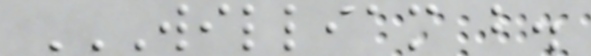WILLIAM B.
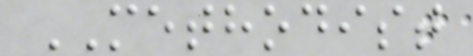METHODIST
